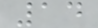14
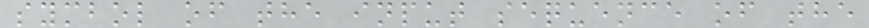symbol of the input sequence of the
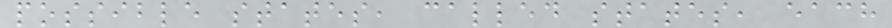possible states, called states, each
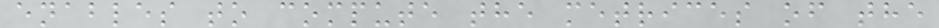enables to compute the metrices of the
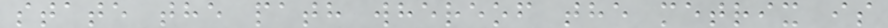state the path whereof the metrix is
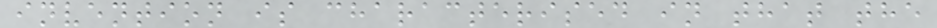invention is characterised in that the
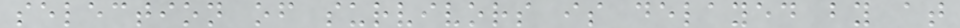selection of survivors is delayed by at
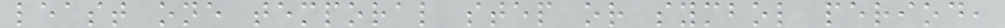least one temporal step or symbol period,
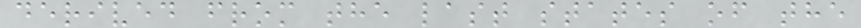derived from the last states of the
